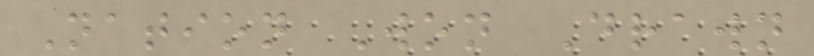Nation Won Drawn
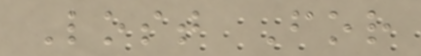Lost For
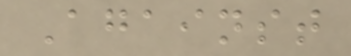Against
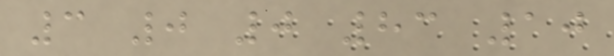3 0 0 83 10
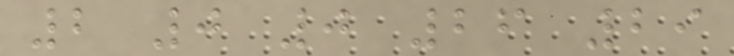2 0 0 26 29
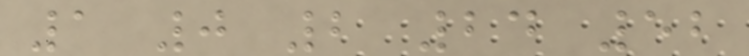1 0 2 24 52
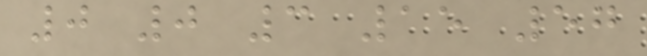0 0 3 15 57
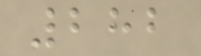282
